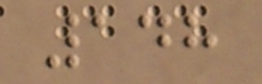148
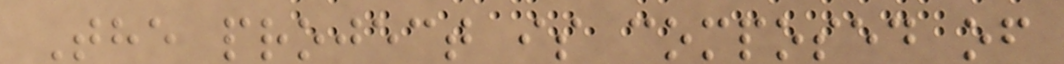The project is composed of
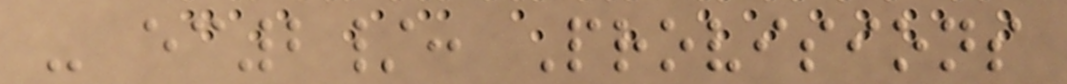- ec2/: Provisions
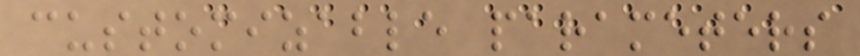customizable parameters
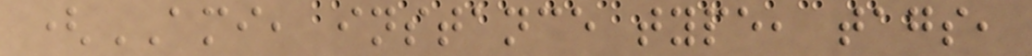(AMI, instance type, tags,
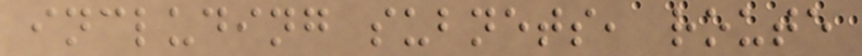including subnets, route
